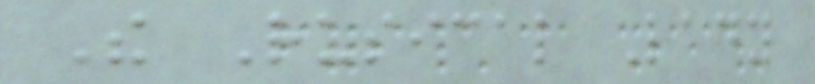The Rusical Lady
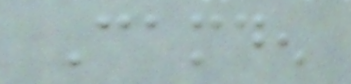Camden
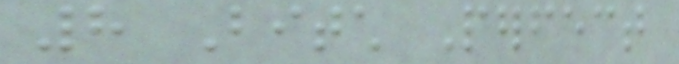8 Bitch Perfect
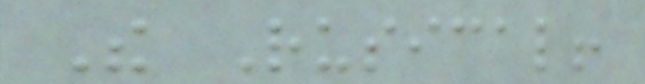The Rusical!
